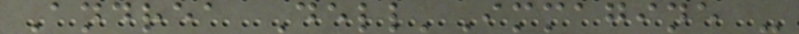Andrea Dell'Immagine -
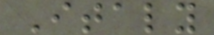Italy
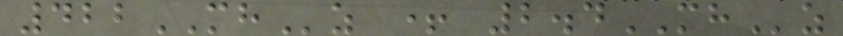422MHz + 2.4MHz
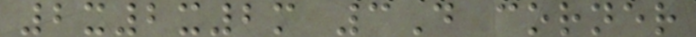2x2x2m 3D corner
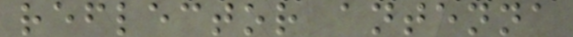reflector antenna
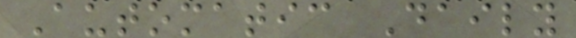Automatic Daily
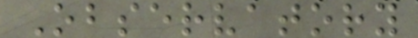Observatory
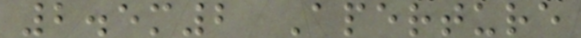2.5m2 Aperture
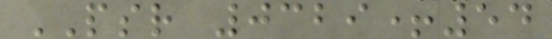PSR 0329+54
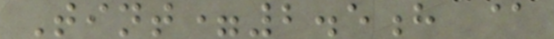Tint=2.5h @
